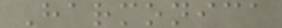Harmonica
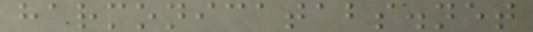harmonicatabs.net
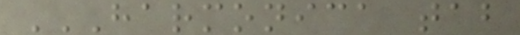HARMONICA TAB
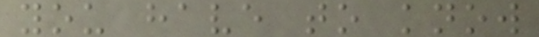you have to know
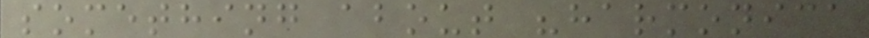something about "harmonica
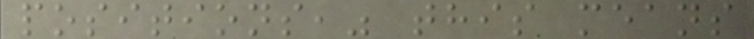positions," this means
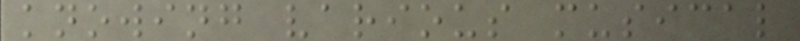knowing various musical
